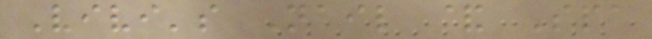Vivi's Nail & Spa
